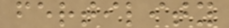fertility
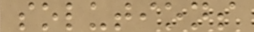solutions
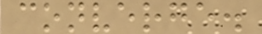converge.
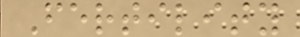Fertility
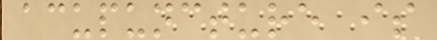acupuncture is
